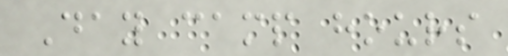Day camp hours
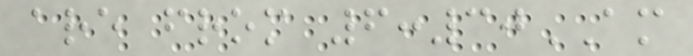are from 6:30AM
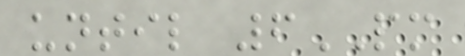until 6PM
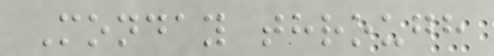Monday through
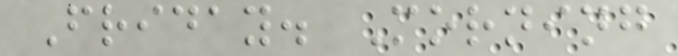Friday. Morning
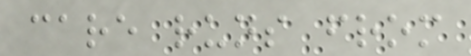care runs from
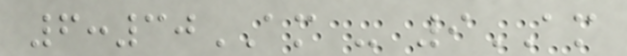6:30AM - 9AM
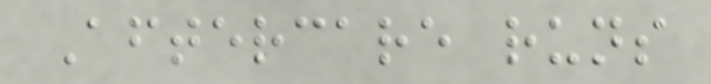Aftercare runs
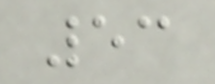53
